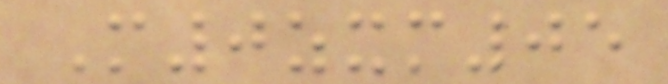M0zxm05
